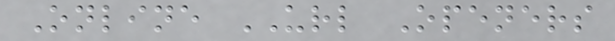Online URL Openers
